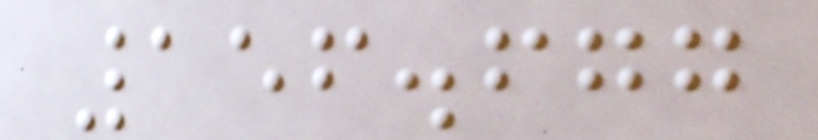156.677
